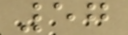57
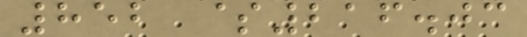852 $216.03
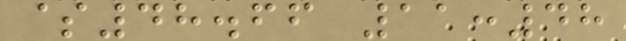$48.66 11:48
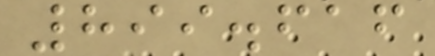899.616
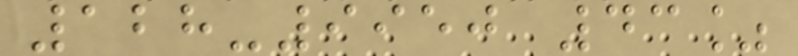128-9950 43%
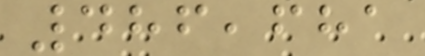486,681
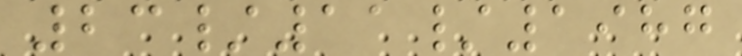23/11/1987
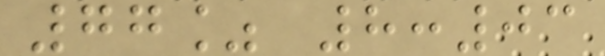77% 8:03
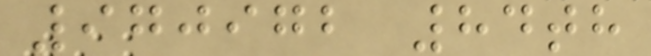970972 84th
